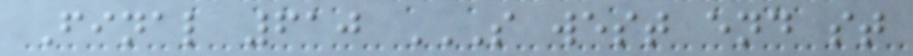Final 610 S WEST END ST
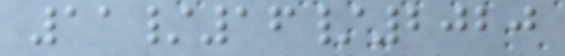11/16/2020
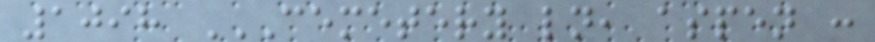1098 CEMETERY LN, ASPEN :
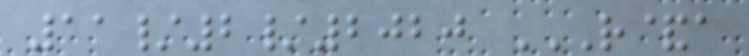11/2/2020 R&A
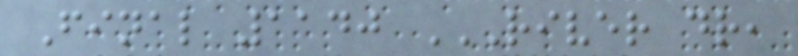Final 1140 RIVER DR,
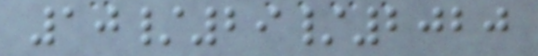10/29/2020
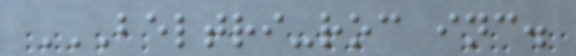BELTRI-ROC INC.
